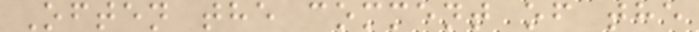Often the comment of the
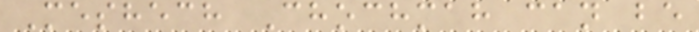Meshech Chochmah can be
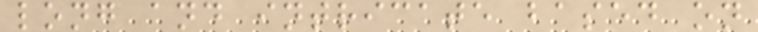long and intricate based on
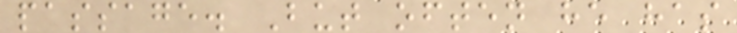passage. But often he has
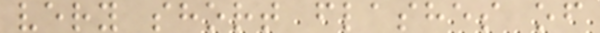very short flashes of
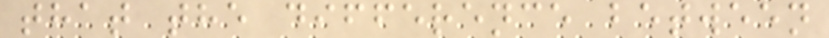that the difference between
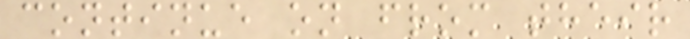continue on from their
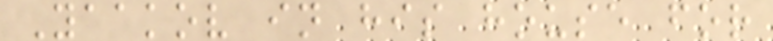Yaakov in his house for
